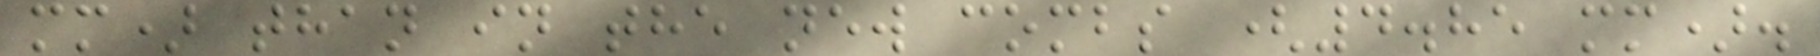mm) than in the new combs (4.85 mm).
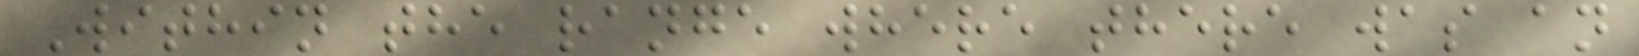Within the range where there was an
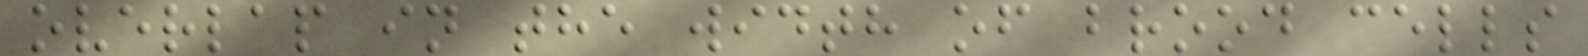overlap in the width of brood cells
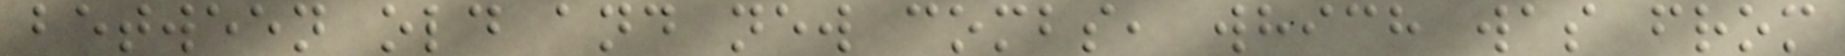between old and new combs, which was from
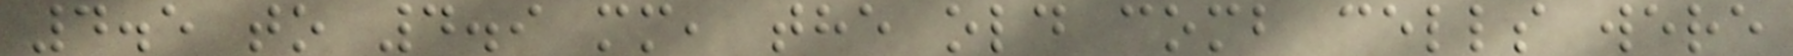4.5 to 4.9 mm, the old comb cells were
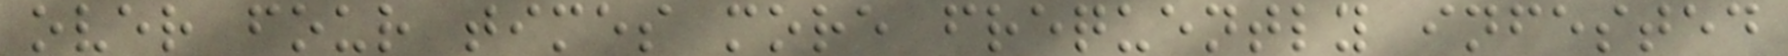over four times more frequently infested
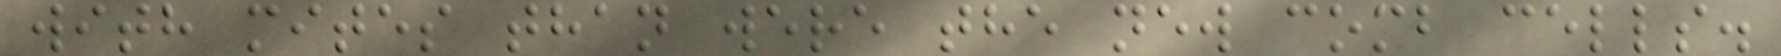with mites than were the new comb cells.
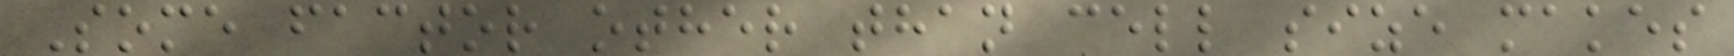Some factor other than cell size makes
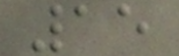15
